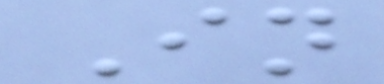In
